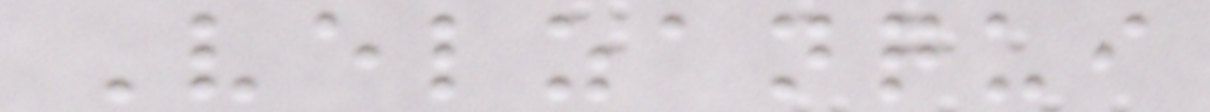Velzanqui
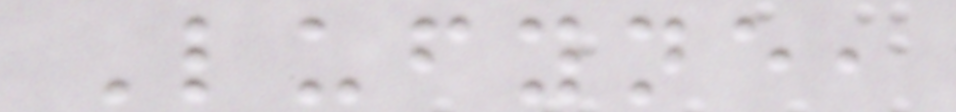Lufyne,
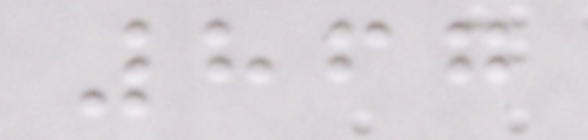867
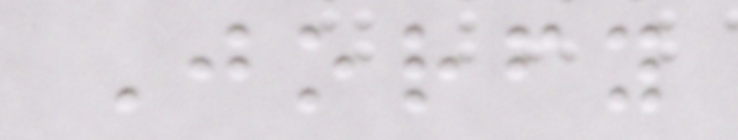Jorfy
